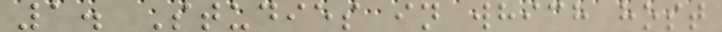1. Studies in which host
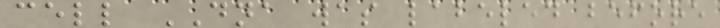cell DNA was labeled before
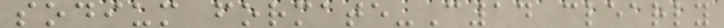sodium formate-C14 clearly
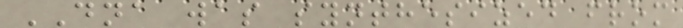DNA was synthesized from
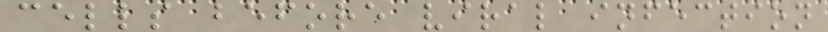cells before viral infection
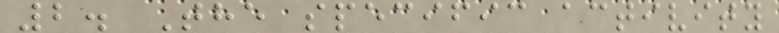2. The specific activity
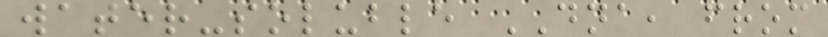water-soluble DNA, from
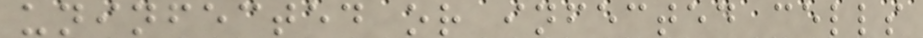uninfected or infected cells
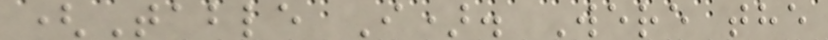(Table I). Were the
